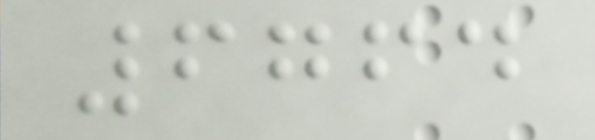6764
